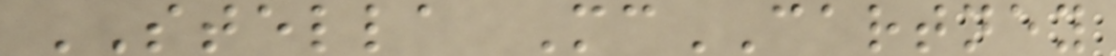STELLA McCARTNEY
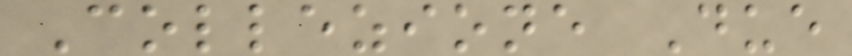Collezione Due
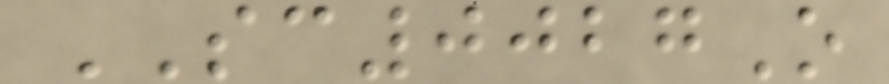SC0027O
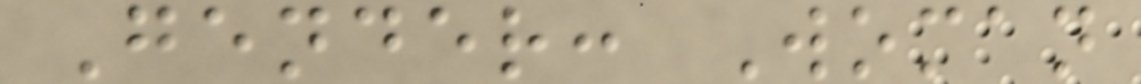Gender: Woman
